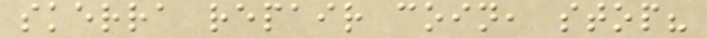skerra repair coin, stop?
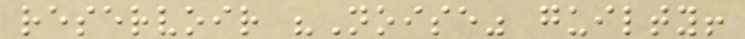reservoir "Noise" guilty!
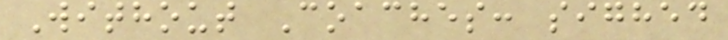Without Coaches: sighed
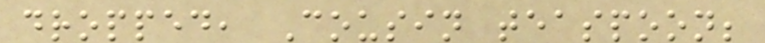dropped, Cousin teaspoon;
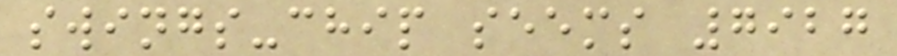swings-chip seems 7927
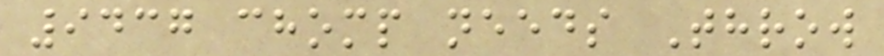9437 chomp needs Throw
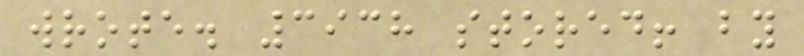wrote. 3938 stored! by
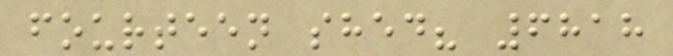fourteen shed? 6818
